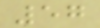57
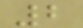2
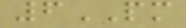6PM
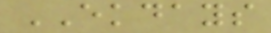EKDAYS
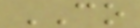CO
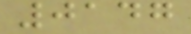0147
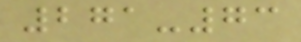271-73
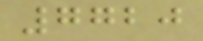7720
